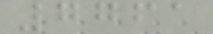7761
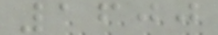1600
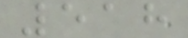518
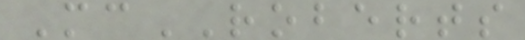McROBERTS
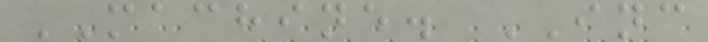MACHINE. INC
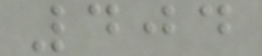404
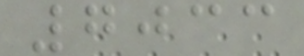7033
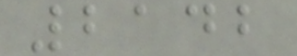2142
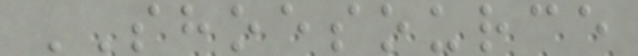SHOESOURCE
